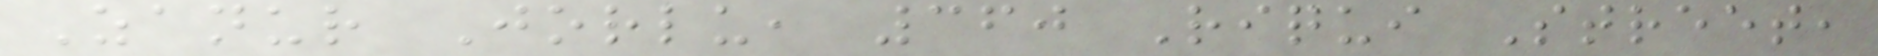Zanur Jorlu, 360 Riqui Street,
